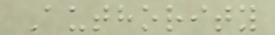Authority
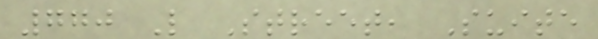770 L Street, Suite
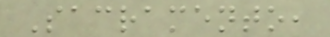Sacramento,
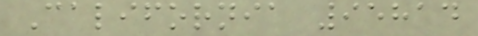California 95814
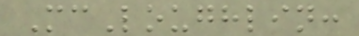McLoughlin:
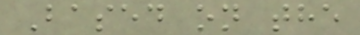Based on the
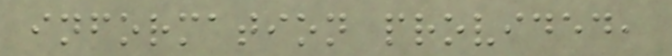information provided,
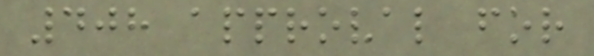408 approval for
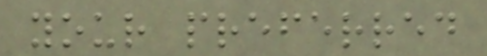your preferred
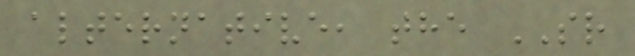alternative, the SR
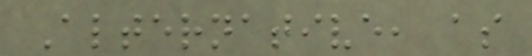Alternative, as
